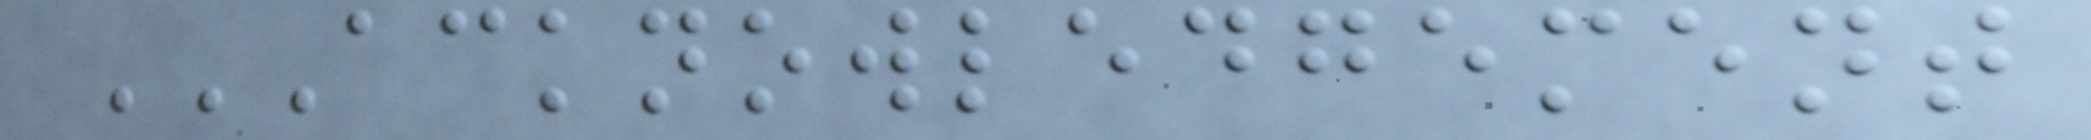ACKNOWLEDGEMENT
